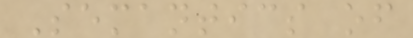Semantics of
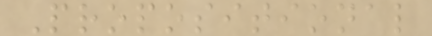Propositional
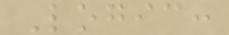Logic:
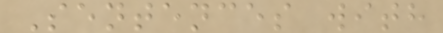Sentences with
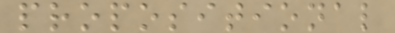propositional
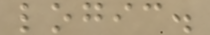logic.
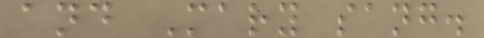and Mary sang.
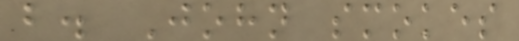b. John smokes
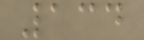134
